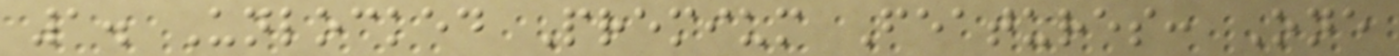1. Unlocked Premium Features: One
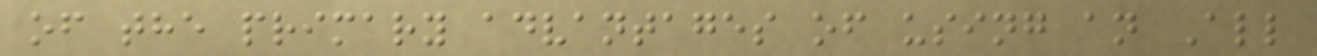of the primary advantages of using an All
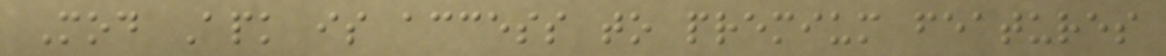Mod Apk is access to premium features
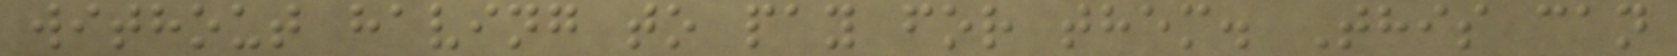without having to pay for them. This can
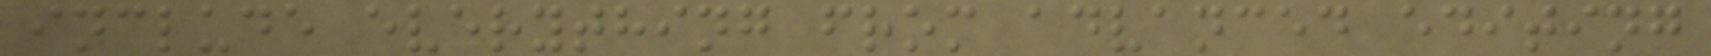include everything from advanced editing
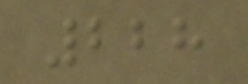228
